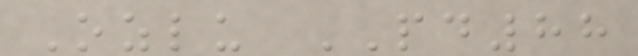Ozlu PD88
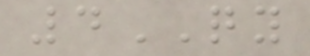4QY
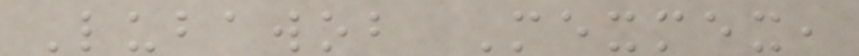Lubawob Mexmex,
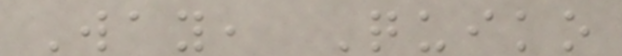Way, Quiko
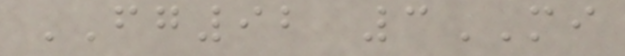FG92 3MI
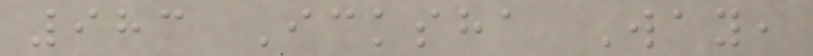983 Icksha Way,
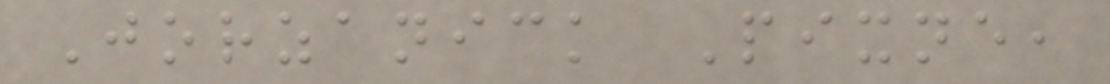Jorzanick Pixne,
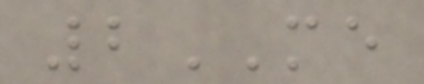2ME
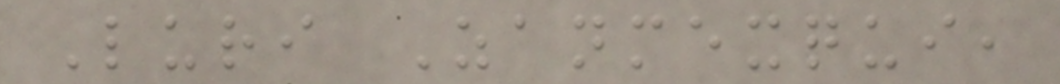Luri Zanmexqui,
